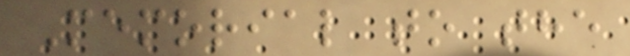Memorial to the
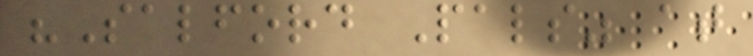"Salford Pals" at
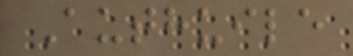Authuile
